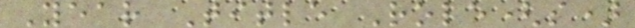Year Title Role(s)
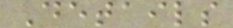Details
